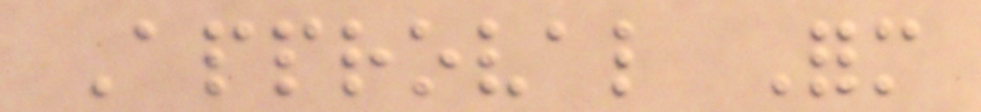Approval Form
